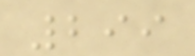299
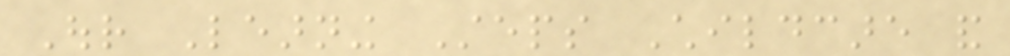Our Learning Steps Childcare and
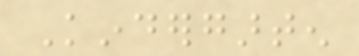Kindergarten
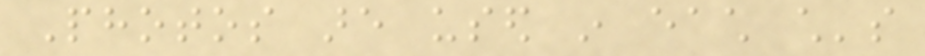Photos are used in each child's
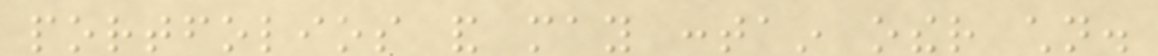portfolios and may contain other children.
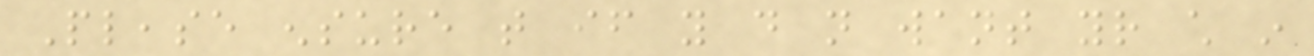Please ensure that if you do not want your child in
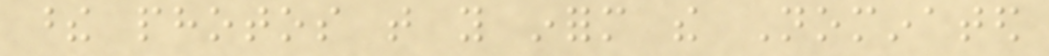these photos that you inform the Nominated
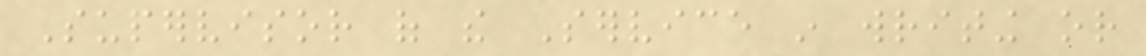Supervisor of the Service in writing or
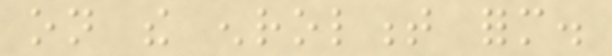on the enrolment form.
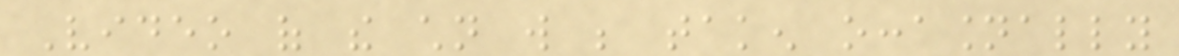Video of the children will be taken occasionally
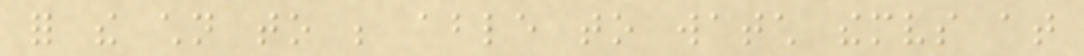for the children to be able to watch themselves at
